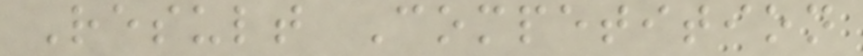Result Competition
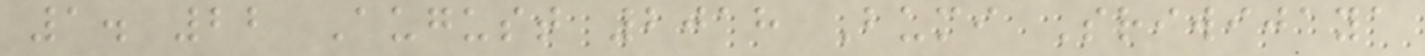1. 22 August 2018 Bumi Sriwijaya
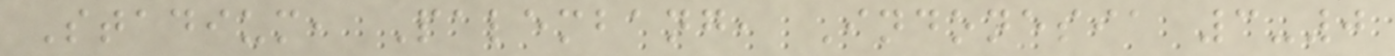Stadium, Palembang, Indonesia 3-0
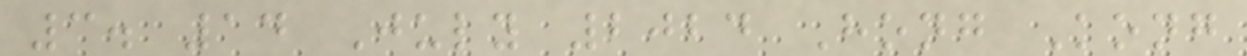3. 14 July 2024 Hong Kong
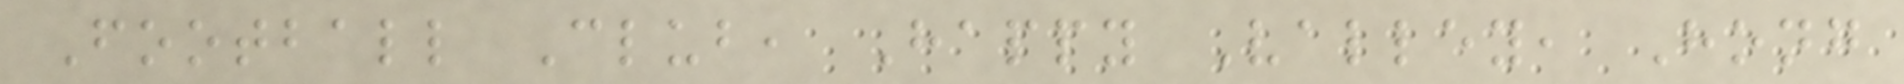Football Club, Happy Valley, Hong
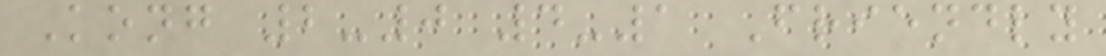Kong 2-0 4-1 Friendly
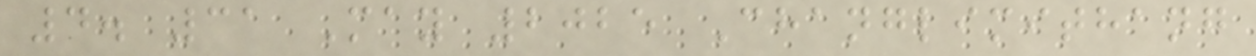4. 31 May 2025 Changlimithang
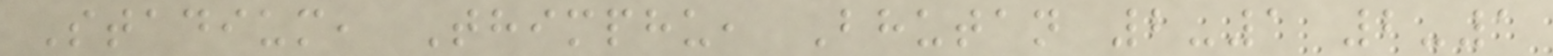Stadium, Thimphu, Bhutan 2-1 2-1
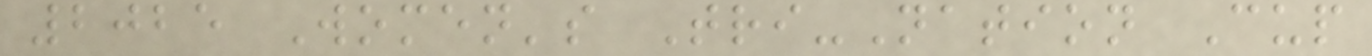2025 Women's Tri-Nation Cup
